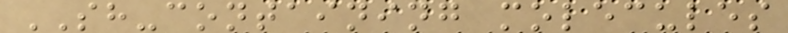SH-containing molecules
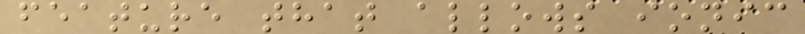feature that allows ionic
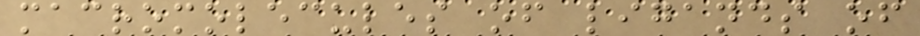macromolecules of ligands of
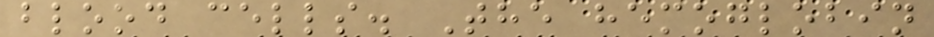blood cells. The hemoglobin
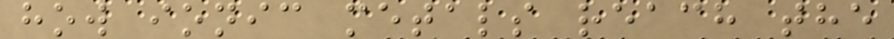how ionic metals reach the
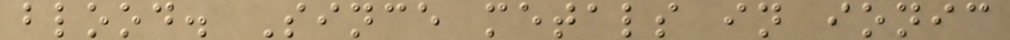blood. Since metals in ionic
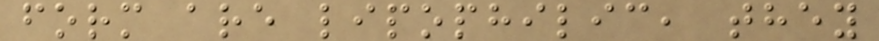form are lipophilic, they
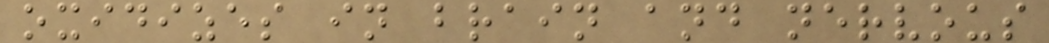oxidizes in brain and nervous
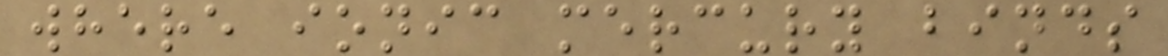where ionic mercury binds
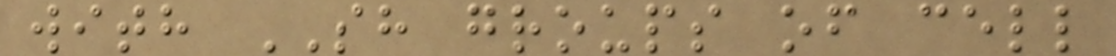with SH groups of cell
